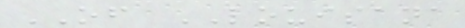OF LOUISANA
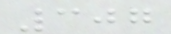307
